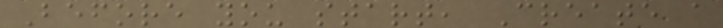Before you start, Create a
